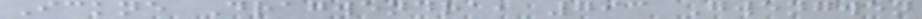Ickne Dragwendra, 793 Gwengwen
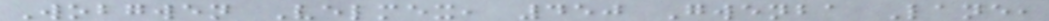Wobgwen Velmex, 450 Gwenba Lane,
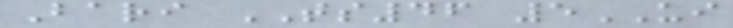Bari TS46 5UI
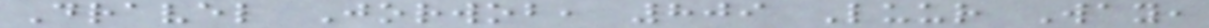Dravel Jorwob, 809 Luur Way,
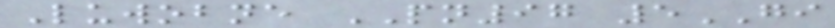Luwobne PN97 5GI
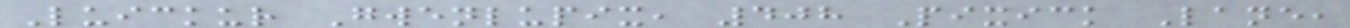Luickur Gwenlupix, 408 Pixick Lane,
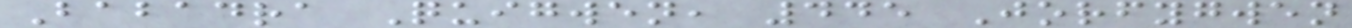Babadra Quigwen, 445 Jorfygwen
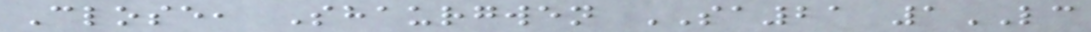Close, Shaurgwen SA21 1LC
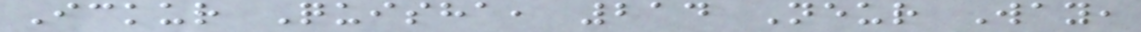Ickur Quisha, 214 Neur Way,
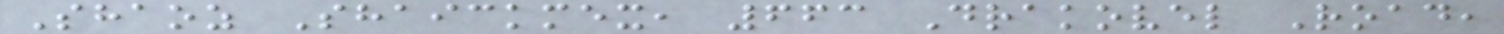Shaoz Shaickmex, 663 Drakovel Road,
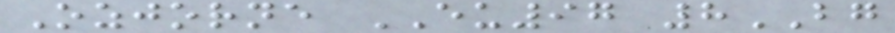Ozjorne EU97 8BG
